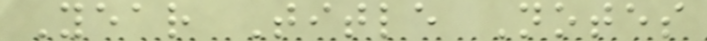Year Title Notes
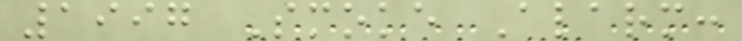1997 Smoke Alarm:
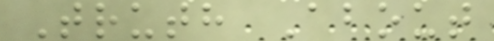Truth About
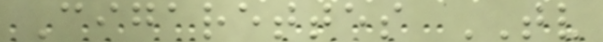Cigarettes TV
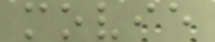movie
